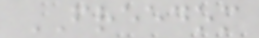FREEDOM
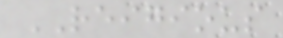REIGIOUS
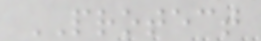PROTECT
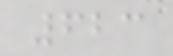623
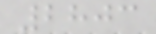2803
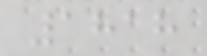1818
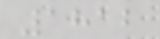1812
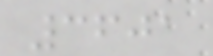3601
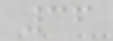36
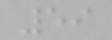59
